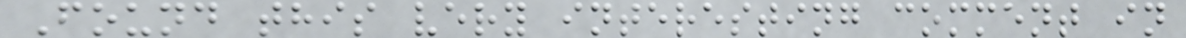Found this very interesting comment in
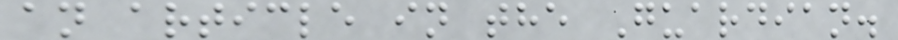an article in the Guardian.
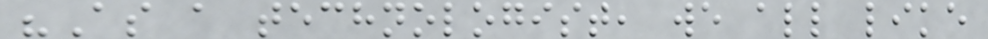"As a technologist, we all like
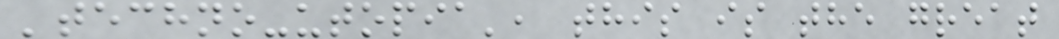'techno-utopia', this is the great
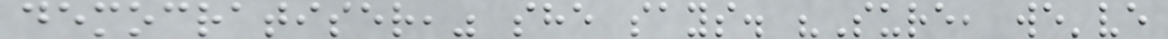democratiser," she says. "Sure, we've
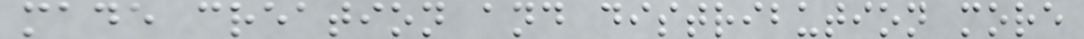made creation and distribution more
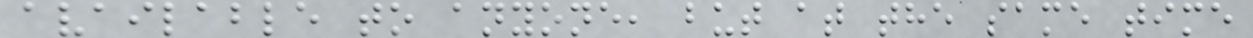available to anyone, but at the same time
